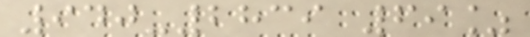940-2839 69%
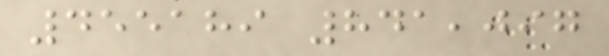455189 841,097
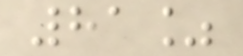81%
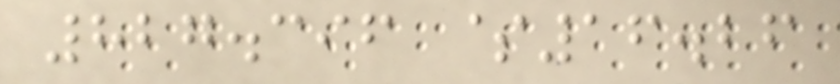827.396 $16.26
